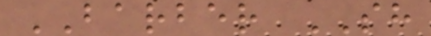BARBER SH
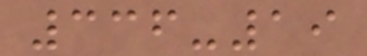336-19
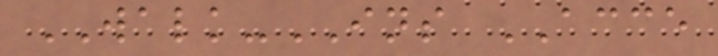WALK-INS ACCE
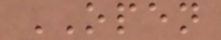OPEN
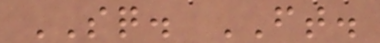SQ. FT.
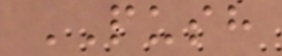PUSH
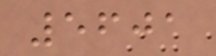5601
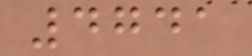4741
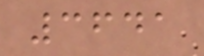3641
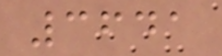3641
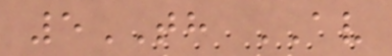5TH AV
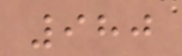980
